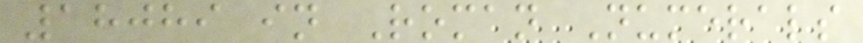18089 in Roman Numerals
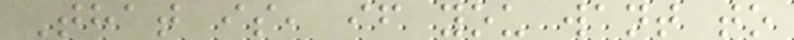That is, if you want to
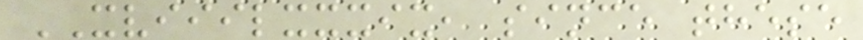XVIIILXXXIX, since these
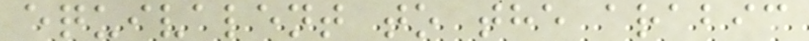equivalent to the arabic
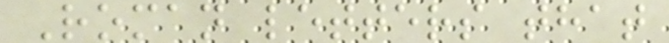Roman letters that
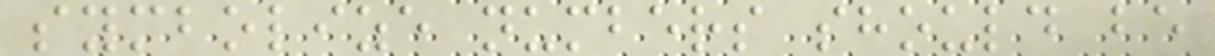symbolize numbers should be
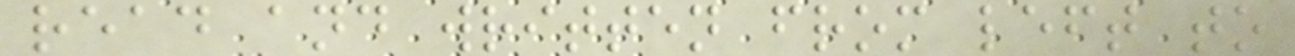read and written from left to
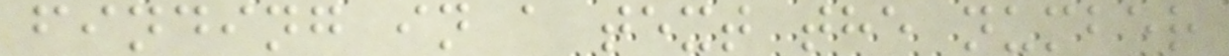finding in a text the number
